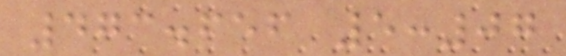473.656 5:07
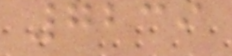7239
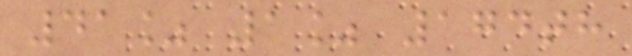41% 1% 174th
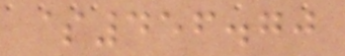$456.70
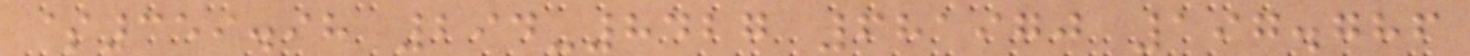$359.98 294-8427 681970 197.786
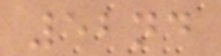52nd
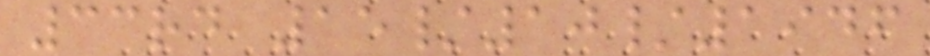33rd 15/10/1946
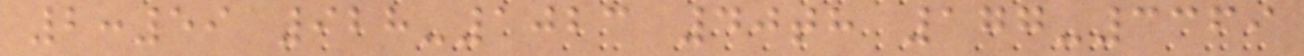2:59 928-1023 40th 177-3369
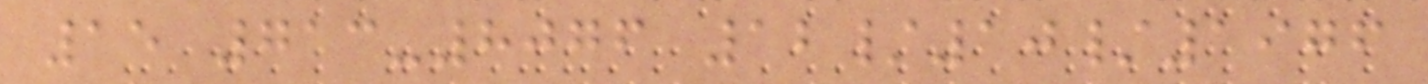15 713-8076 12/10/1976
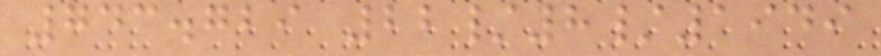743.729 22/8/1949
